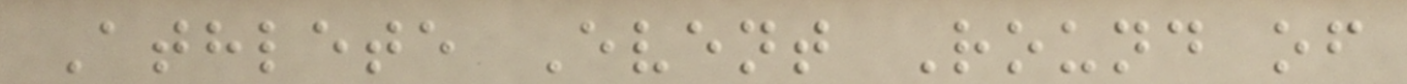Athlete Event Round of
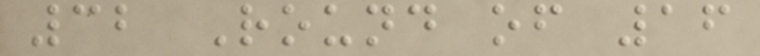32 Round of 16
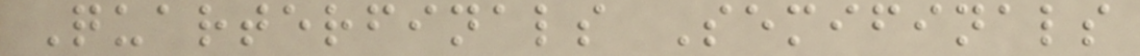Quarterfinals Semifinals
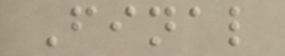Final
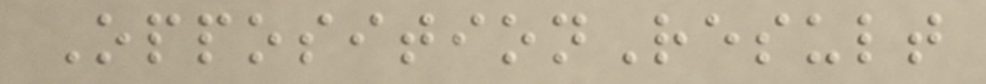OppositionResult
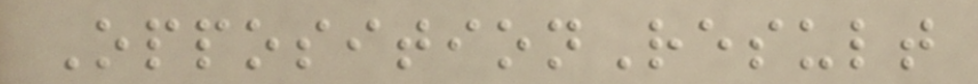OppositionResult
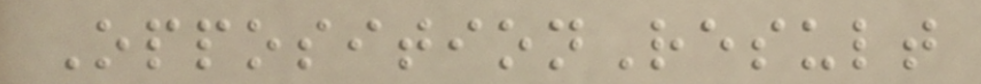OppositionResult
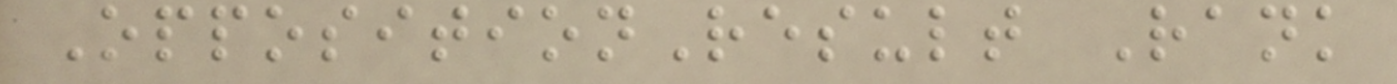OppositionResult Rank
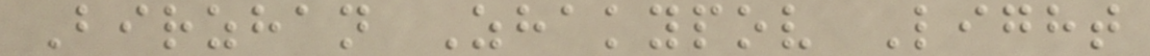Birzhan Zhakypov Light
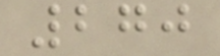270
